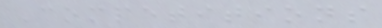Competitions
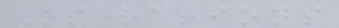Operations
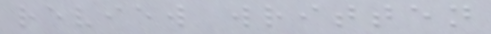review written
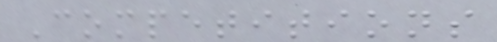Competitions
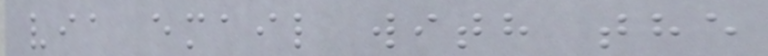via email with the
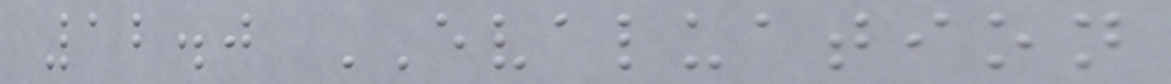12.0 EVALUATION
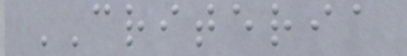CRITERIA
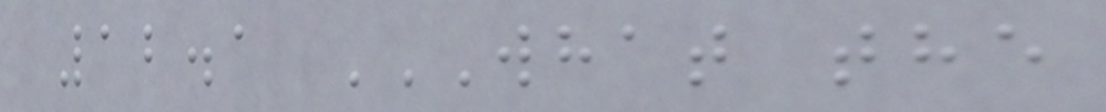12.1 WHAT THE
